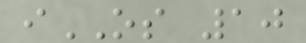iOS 10
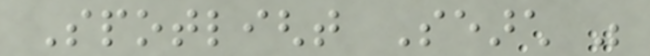Spotlight Search was
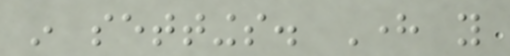in settings. Here you
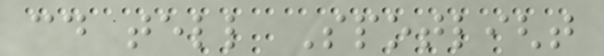could tell Spotlight
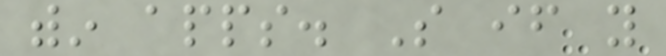within apps. So if you
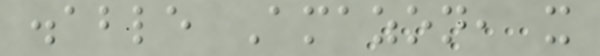disable Amazon, it
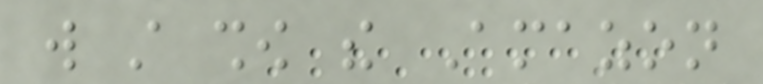will still show the Amazon
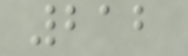212
